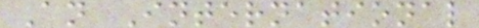An International
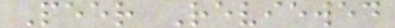Peer Reviewed
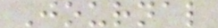Journal
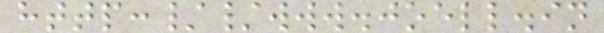http://www.joell.in
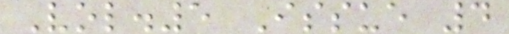Vol.5 Issue 4
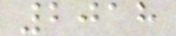2018
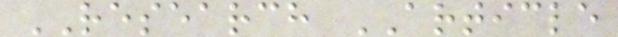RESEARCH ARTICLE
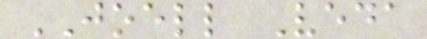JOELL Veda
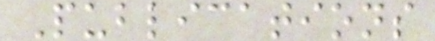Publications
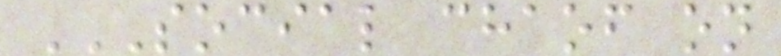SOCIAL CHAOF ON
